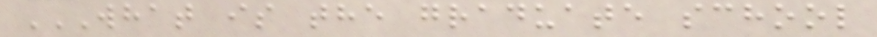WHAT IS THE GRADUATE SCHOOL
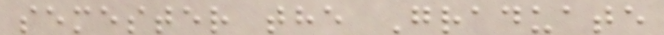semester the Graduate
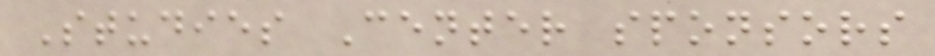Studies Center sponsors
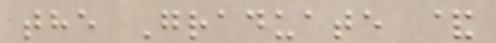the Graduate &
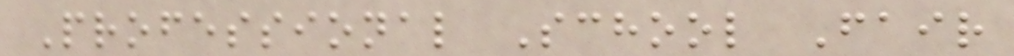Professional School Fair
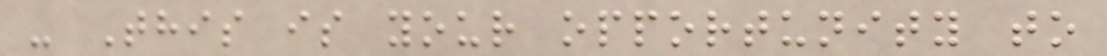- This is your opportunity to
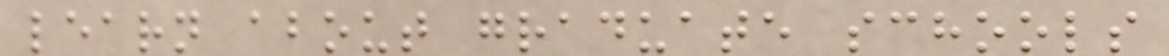learn about graduate schools
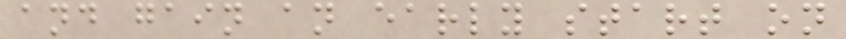and gain an early start on
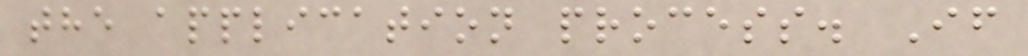the application process. If
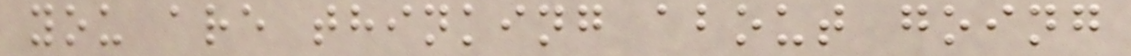you are thinking about going
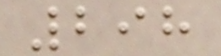298
